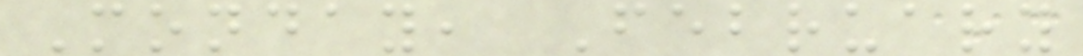Monday, February
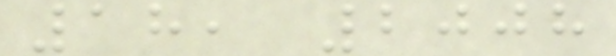18, 2008
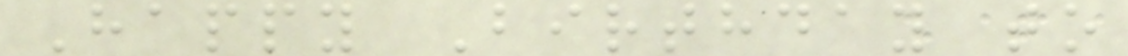Happy Birthday to
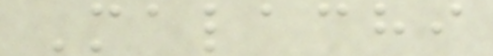Malachi
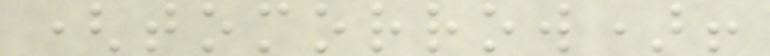(tomorrow)!
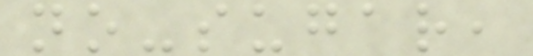no-sugar,
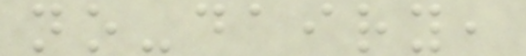no-dairy,
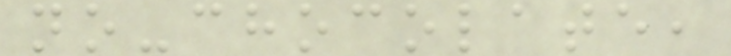no-chocolate,
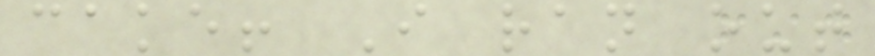cake! I ran out
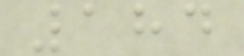184
